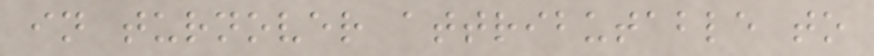in turnover attributable to
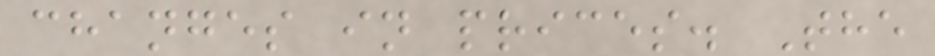changes in prices. The
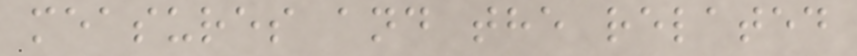measures and the related
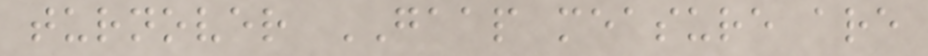turnover GAAP measure are
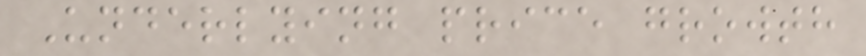Underlying price growth
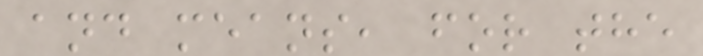and means, for the
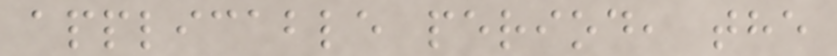applicable period, the
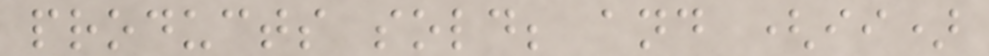products sold; and (ii)
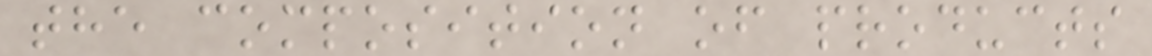the composition of products
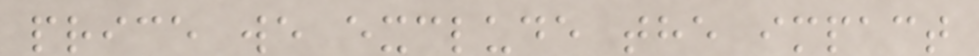price we exclude the impact
